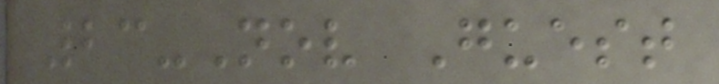23-Nov Guest
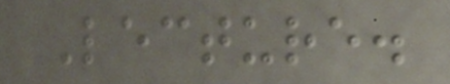Lecture.
